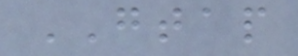GTAP
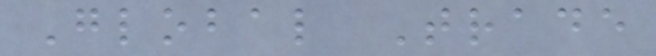Global Trade
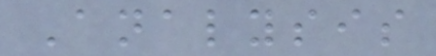Analysis
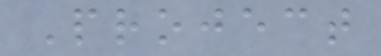Project
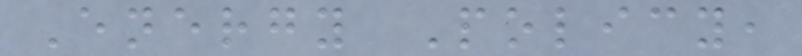Energy Policy,
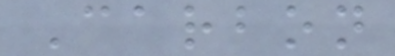Carbon
